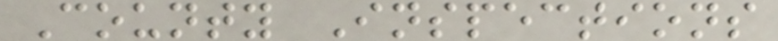County Inspections
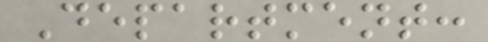Department:
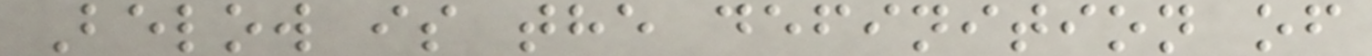Below is the definition of
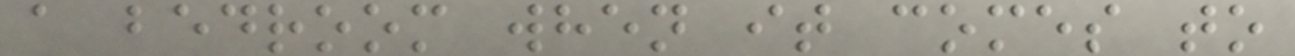a bedroom when it comes to
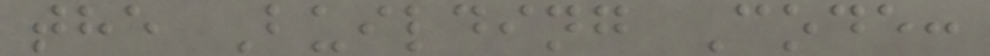the Building Code:
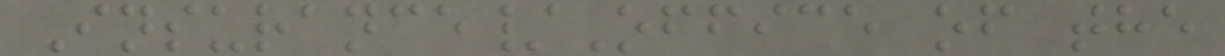Insurance/Office of the
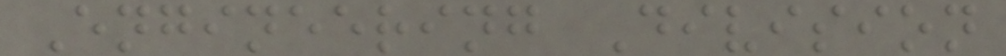Engineering Division
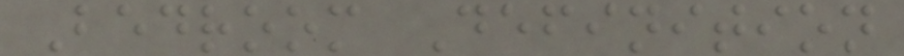Bedroom Definition
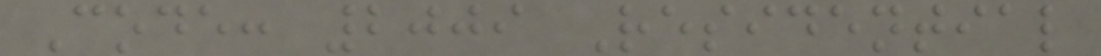Code: 2009 Residential
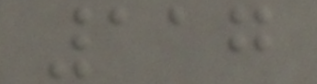117
